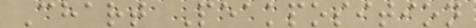Chart Peakposition
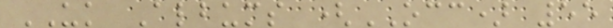UK Albums (OCC) 55
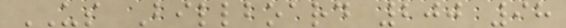US Billboard 200 98
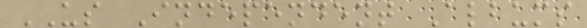US Independent Albums
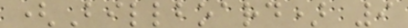(Billboard) 9
